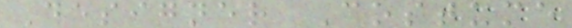Designer Costume
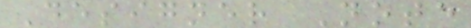Designer Note
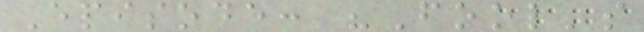Episode: "Fool's
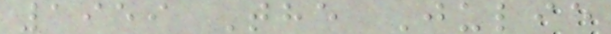1959 The Julie
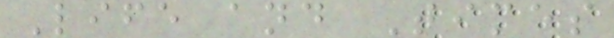Life and Times
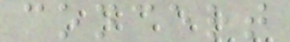concert
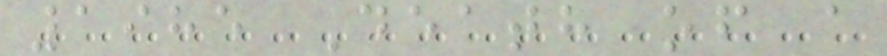1985 Death of a
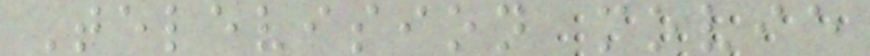Television movie
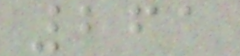261
